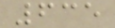635
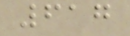617
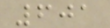601
